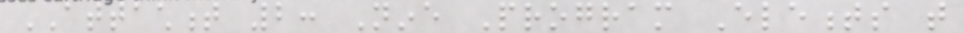ATTACHMENT 2: Nine Program Elements that
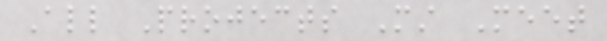All Projects Must Meet
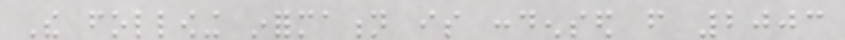The following information is condensed from 2003
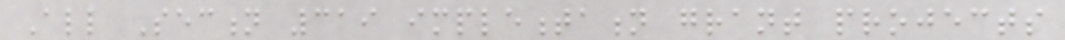All Section 319 implementation grant projects
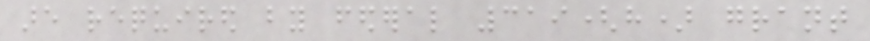are required by federal 319(h) grant
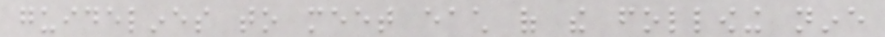guidelines to meet each of the following nine
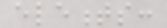elements:
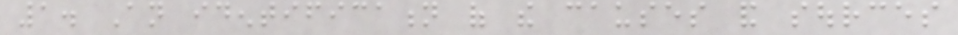1. An identification of the causes and sources
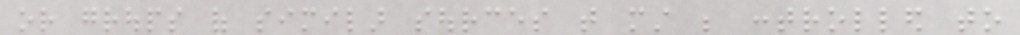or groups of similar sources that must be controlled to
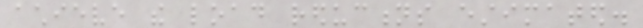achieve the load reductions estimated.
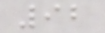92
